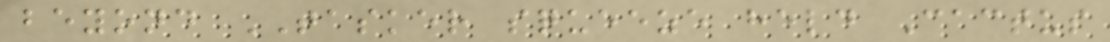beyond TASKER squeeze held Cactus
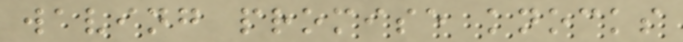waving promise knocks
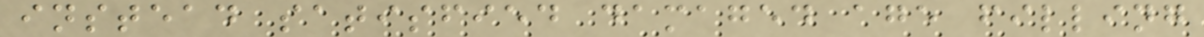instead satisfied damaged age filling
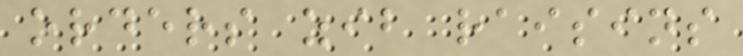orders zib raisins
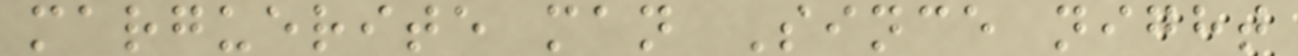marguerite man Since night
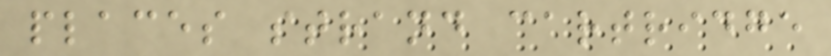places strand cartridge
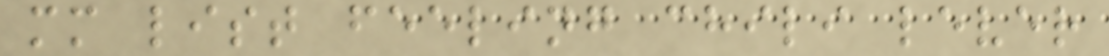mm list feeling chili lever
